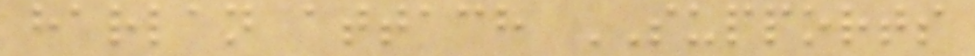harlan attach SUPPORTS
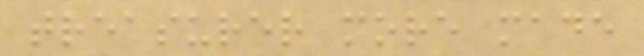treasurer more made
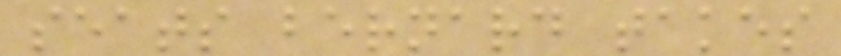seats bernard takes
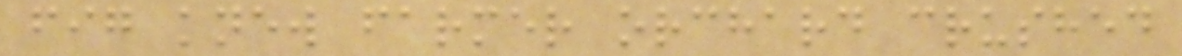fig knew farmer orchard crushed
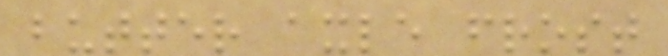butter axle frost
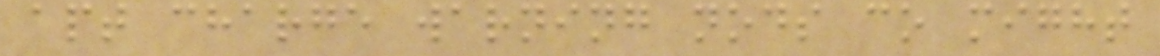apt charge warning nods co might
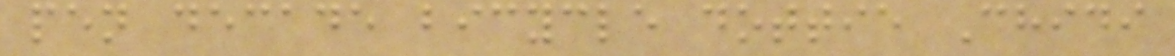pen decade bicycle dottie Chidi
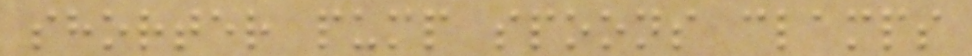shorter pump spoons clamps
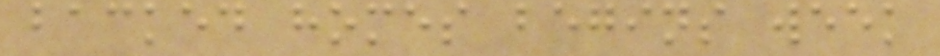backed homes begins week
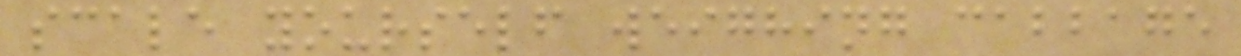scale yourself weighing cabbage
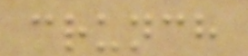crunch
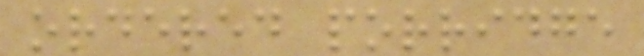ordered porridge
